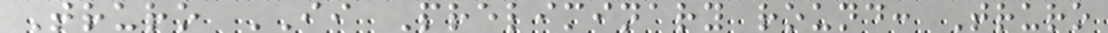Truro II Preliminary round: Truro
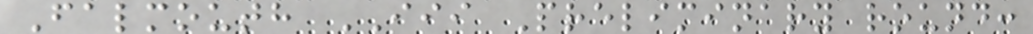Falmouth III Preliminary round:
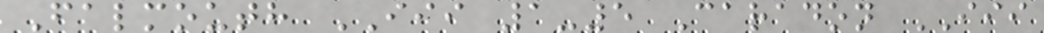Falmouth III 1-5 Caradon III
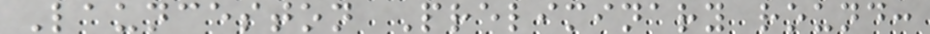Launceston Preliminary round:
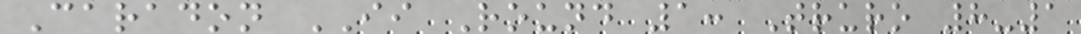Caradon II Round 1: Truro 8-1
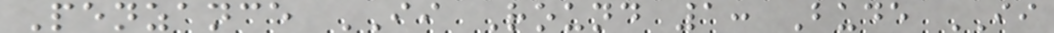Penzance II Round 1: Bude II
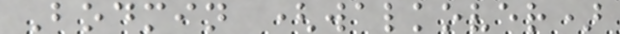Bodmin (walkover)
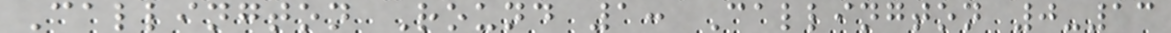Callington Round 1: Callington 0-13
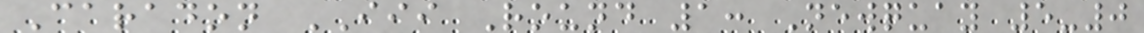Caradon III Round 1: Newquay 5-0
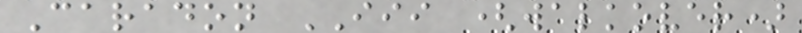Caradon III (walkover)
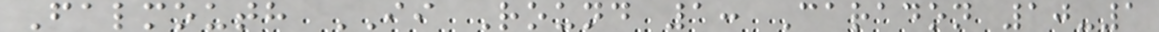Falmouth II Round 1: Caradon 10-1
